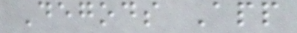Degods App
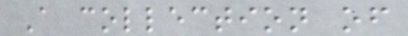A collection of
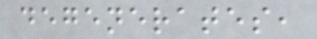degenerates,
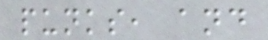punks, and
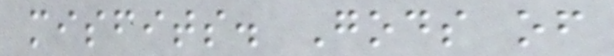misfits. Gods of
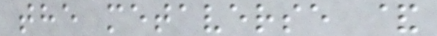the metaverse &
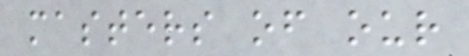masters of our
